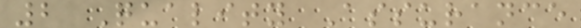2 Quality Assurance
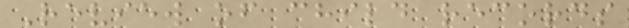Review of child records
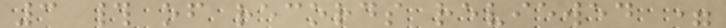3 # of records reviewed =
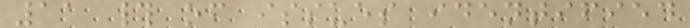11 # of issues identified
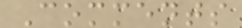Comments
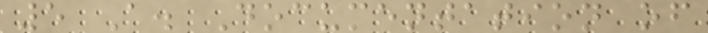5 A. Documentation of
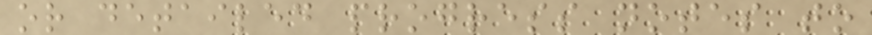or detailed progress notes to
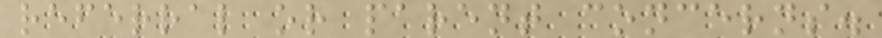referral or parent concerns.
